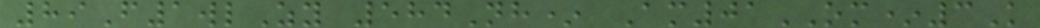89F1wlZy 584Nh* Am01OM*3K
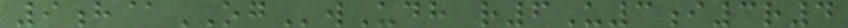9h@OGwUdh r6U3i3r4
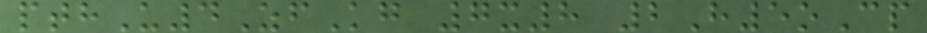pthU4ZfKg 7x8 2H5oCp
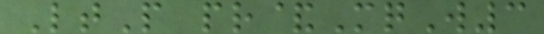LtP pr&MqW3
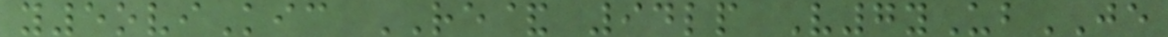y5oviKic RE& 94lp V7yUbJE
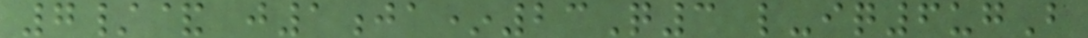7/& j1ja*23Q3 l-iq6ugB
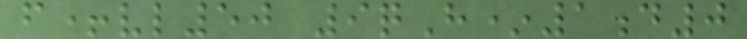f+vl50 9qH*1d0
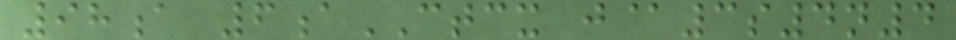98a 6aCTCX j@3s4n4
